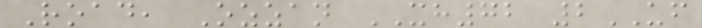Road, Ozzan XH72 2UF
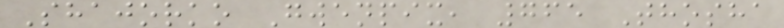Shajorko Gwenpix, 765 Thosha
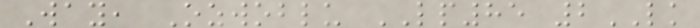Way, Ozwoblu LP85 2LK
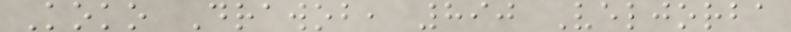Koko Drawob, 890 Veljorba
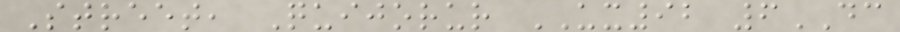Street, Quijorur UX92 6DC
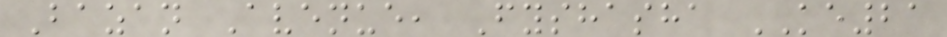Bazan Avenue, Fyshasha KE21
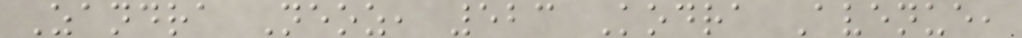Zandra Neoz, 523 Kodra Avenue,
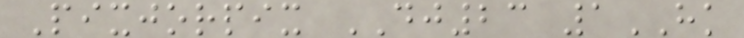Pixjorpix DJ23 1HK
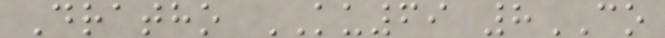Dratho KU69 8CO
